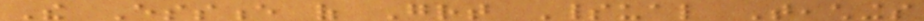The Essence of Great Spiritual Teachings
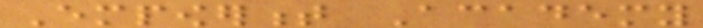Empowerment Academy
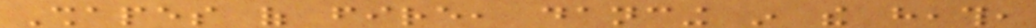Shapes of fire, dancing in the heath,
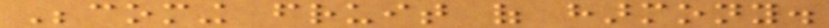Becoming fruit of harmony.
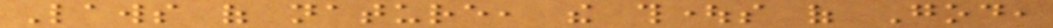Laws of nature, the thoughts of God,
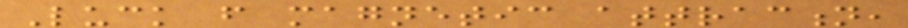Luck from magnetic attraction,
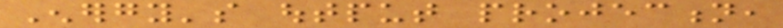Energy's output projection,
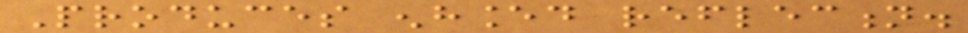Produces enhanced reflection.
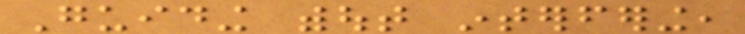Guiding without interfering,
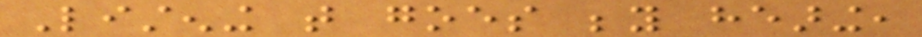Listening that goes beyond hearing,
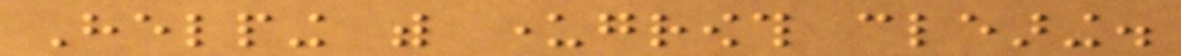Helping with undergrowth clearing.
